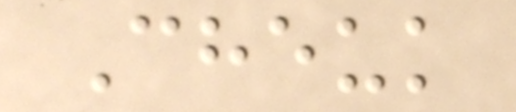Cheuk
